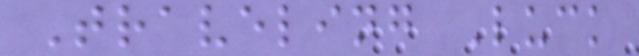Traveling Luck
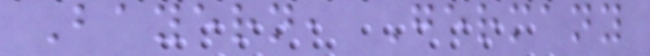Bayern, Germany
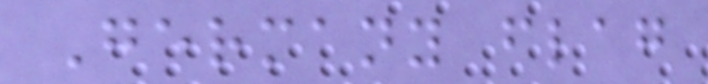Germany flag
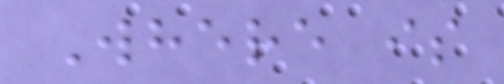Where is
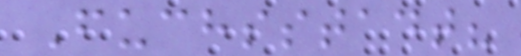Fuchsstadt?
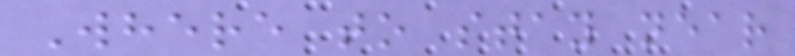Where to stay near
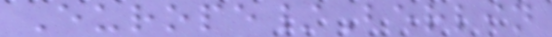Europe/Berlin
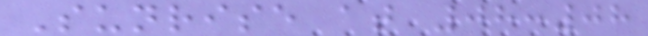Sunrise at 08:08
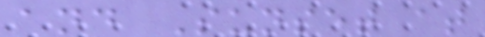and Sunset at
